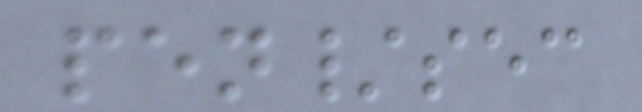pen/sec
